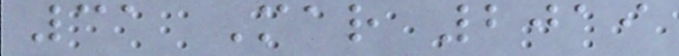31 Mar 2019
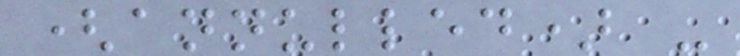(annulled) -
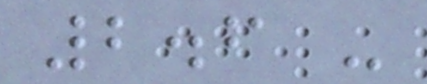2.6 -
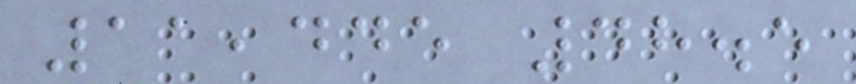11,445 48.5
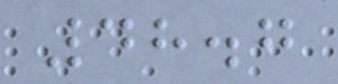48.7
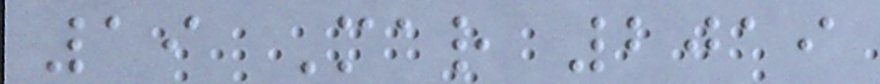19 Mar 2019
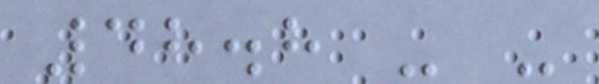48.8 - -
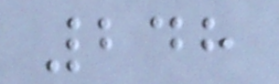248
